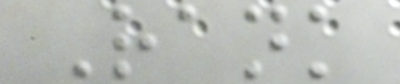Rank
